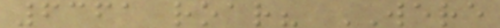6361 roar? WERE
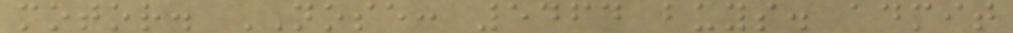motor. NOSE: 5464 buys. admit
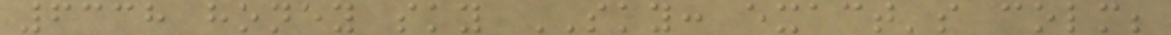6338 honey sky SKY: exact's colm;
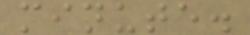minute.
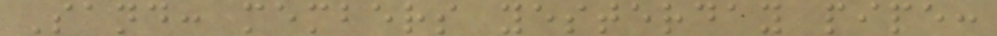Sand: members yesterday pipe:
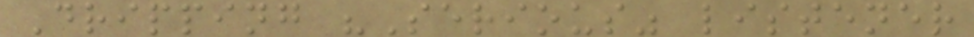Dripping "Serious" listener
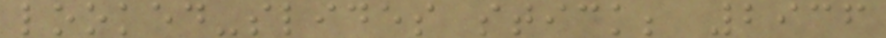looked-slides stick; 2936
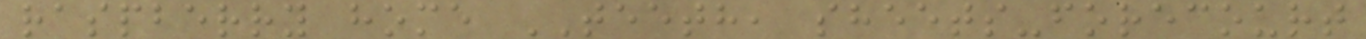raspberry home TEETH, sheets-forecourt
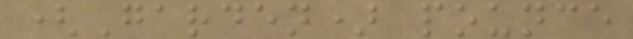(Garden) pounce
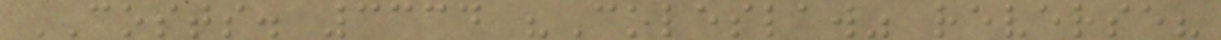COSTS. 3334 "Coleslaw" reverse?
